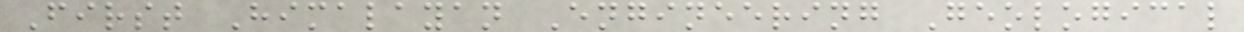First Himalayan Engineering Geological
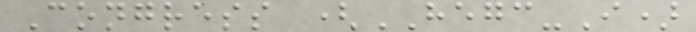Congress (HEGC-I)
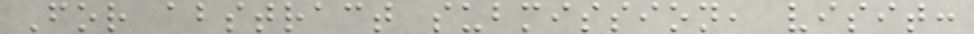For abstract submission, visit:
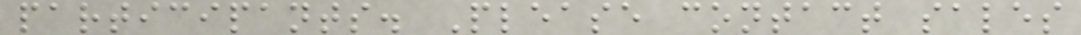participants. Please contact sales
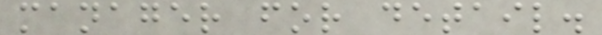manager for detail.
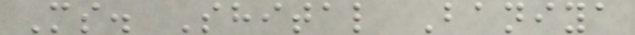Ms. Shital Baniya
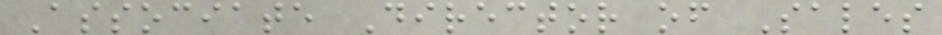Associate Director of Sales
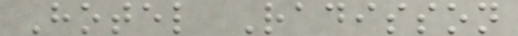Hotel Radisson
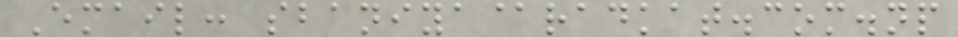Email: sbaniya@radkat.com.np
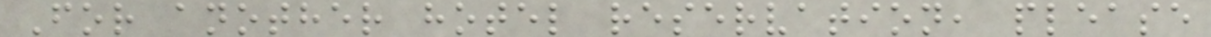For another hotel reservation, please
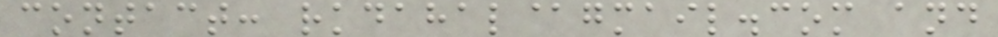contact: rkdahal@gmail.com and
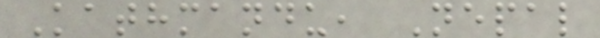Kathmandu, Nepal
